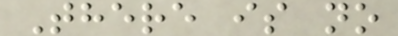There is no
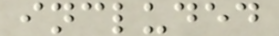included
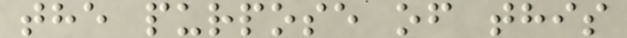the purpose of this
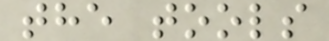the tools
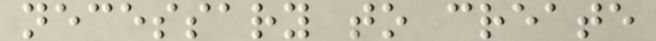necessary to create
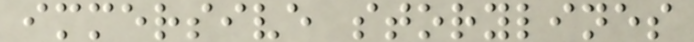immersive storylines
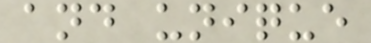and unique
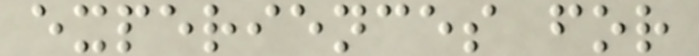experiences for
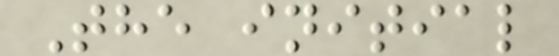The initial
